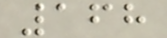168
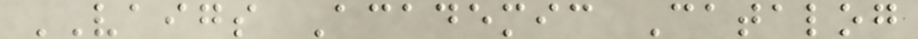VAIGS Academic Catalog
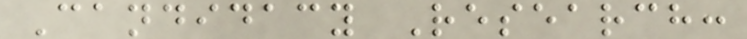Candidacy Research:
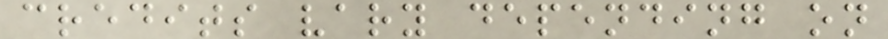credits vary depending on
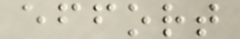effort
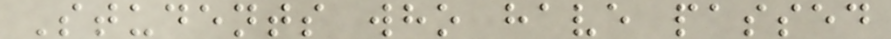Students who have passed
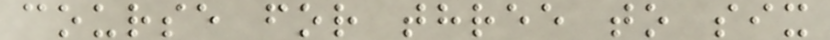course for three to six
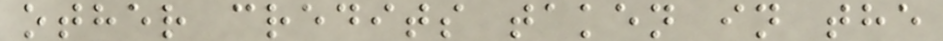other credits taken in the
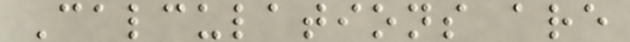Calculations are
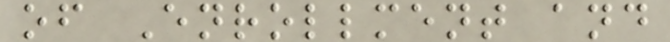of Enrollment and
